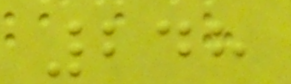248
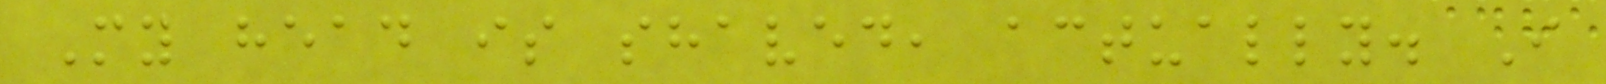My head is shaved, actually. I
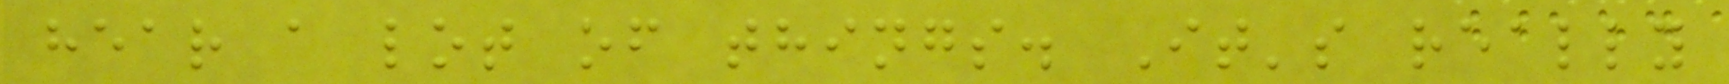hear a lot of things. It's really
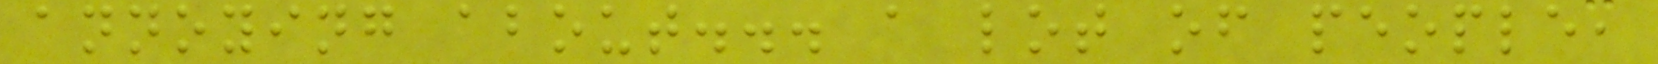annoying about... a lot of people,
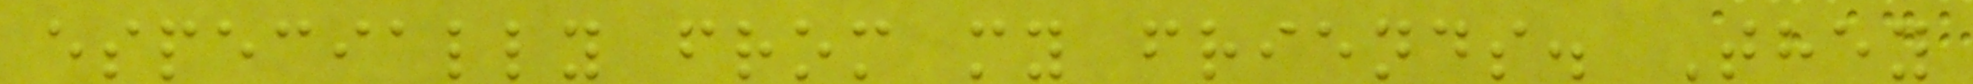especially from my friends. They
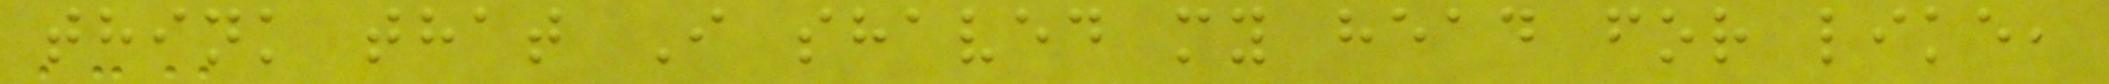think that I shaved my head for like,
